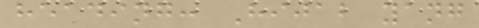heading: Hijab yang
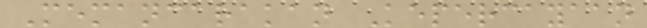Memancarakan Kepercayaan
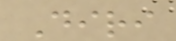Diri
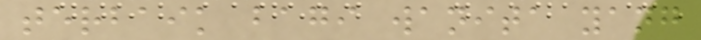terbaik bagi wanita yang
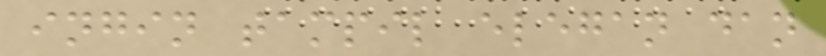ingin tampil elegan dan
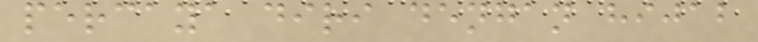percaya diri dengan hijab
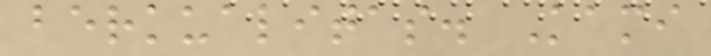berkualitas. Kami
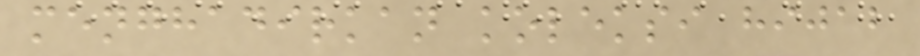menghadirkan koleksi hijab
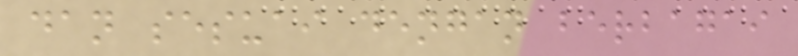dan sesuai dengan berbagai
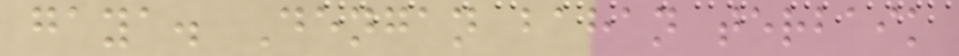gaya. Dengan bahan terbaik
